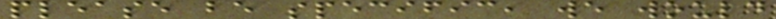please be specific, we would
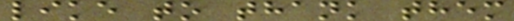like to thank them
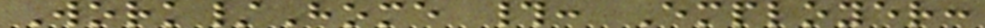Work/Home #: Employer:
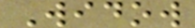Widow
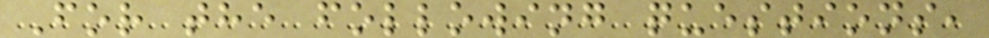For the following questions,
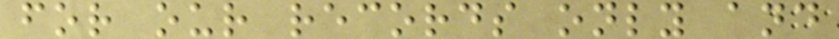for our records only and
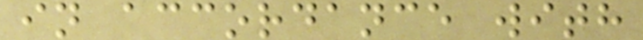in accordance with
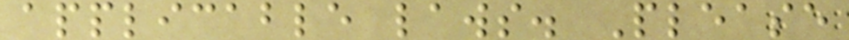applicable laws. Please
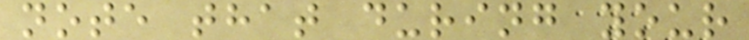note that during your
